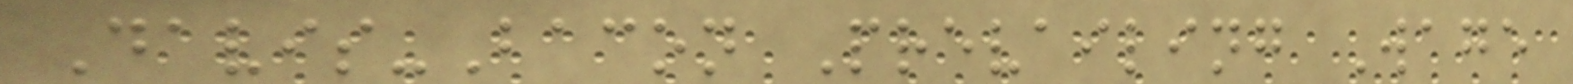Davis-Bacon Prevailing Wage
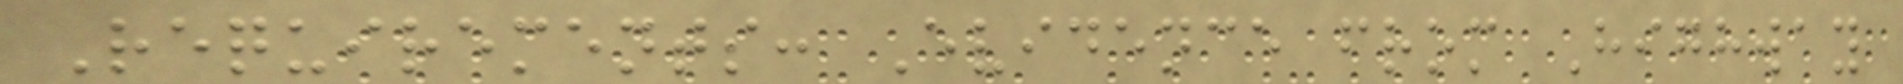Requirements: Evidence from Highway
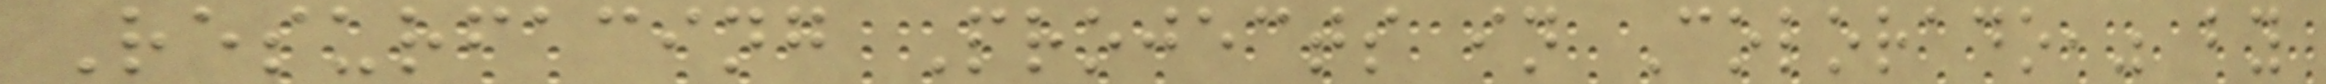Resurfacing Projects in Colorado," by
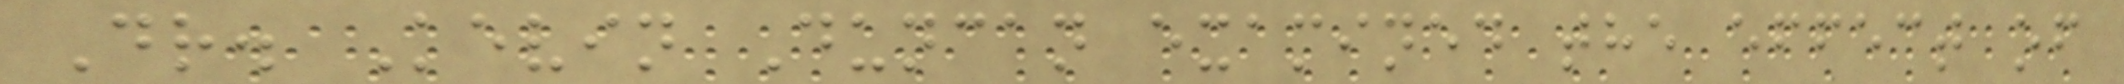Dr. Kevin Duncan examined the effect of
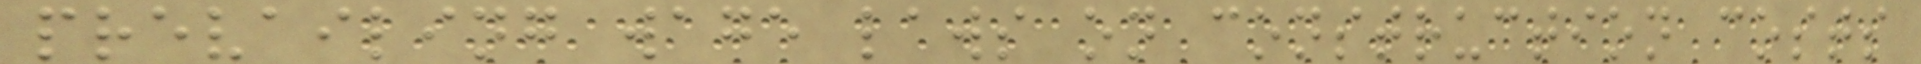prevailing wage laws on construction costs
